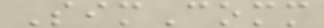SimComm
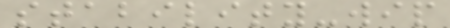stability-wip
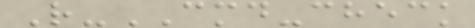R-CMD-check
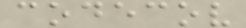codecov
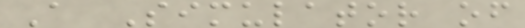A Simulator of
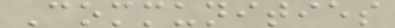Communities
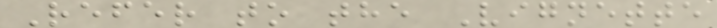Refer to the Vignette
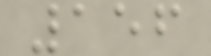156
